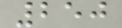250
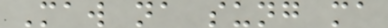Maw na sung ma
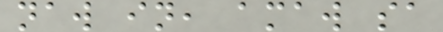naw in, amaw sa
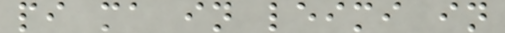pi ma in leimi in
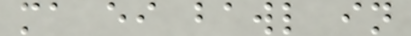ma ei bawl in
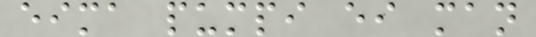eima pumpi ei man
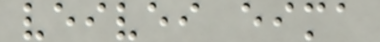veivei eima
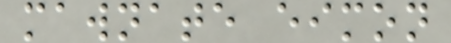mawnate eimon
